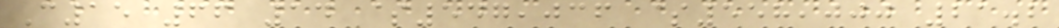C15 66 14 $547,036 $558,000 21.2
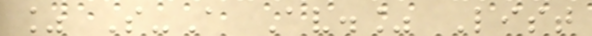% S-A Av.% List
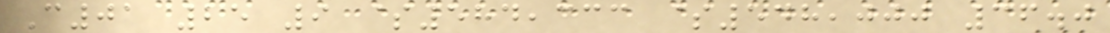C01 25 9 $584,333 $548,000 36.0
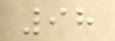98
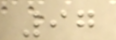97
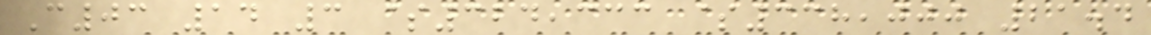C03 14 3 $324,333 $338,000 21.4
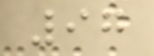97
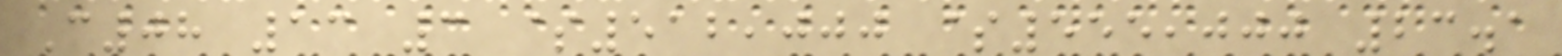C08 13 3 $512,000 $555,000 23.1
